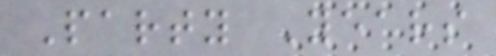Party Years
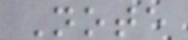Note
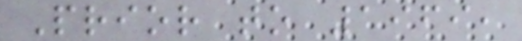Prior to 1969,
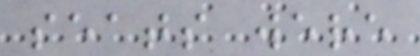seats were
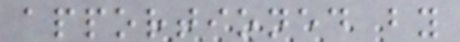apportioned by
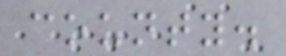county.
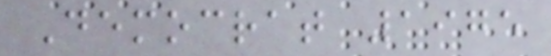Democrat 1975
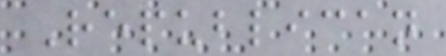Republican
